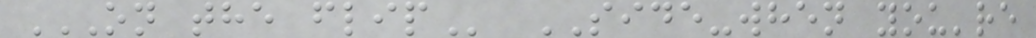ON THE FLIP SIDE-when you're
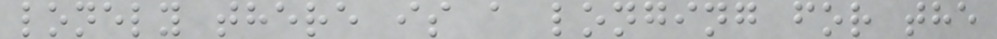lonely there is a longing for the
